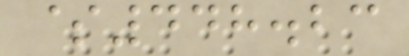$448.23
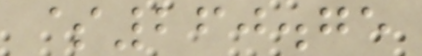$260.75
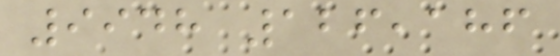9948 126,186
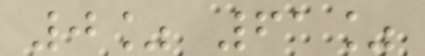0% 61%
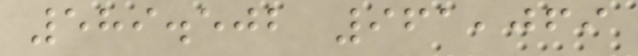589.502 961,069
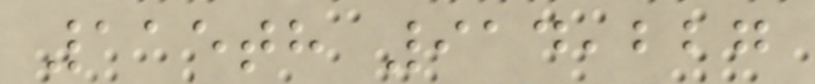115th 914,227
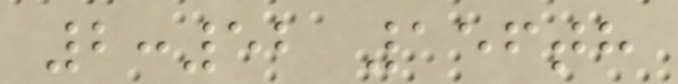2:52 156th
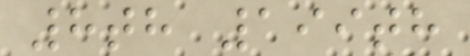8th 199th
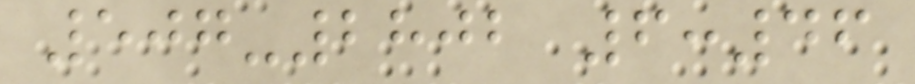507-2802 6:46
